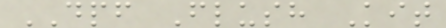DPF Flush Kit
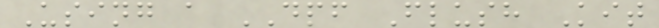Using a DPF Flush Kit
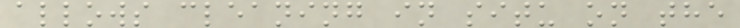allows cleaning in situ on the
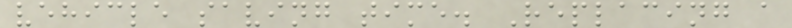vehicle saving time. Replacing a
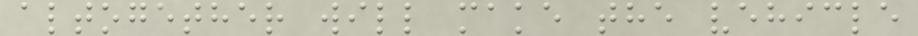altogether will make the vehicle
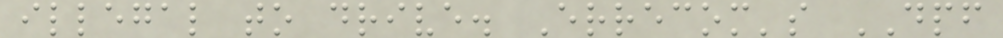illegal to drive. Errecom's DPF
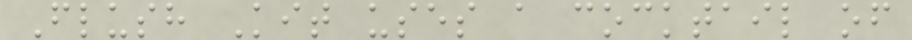Flush Kit uses a cocktail of
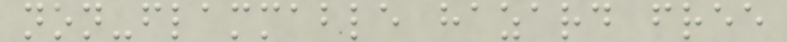non-flammable hazard free
